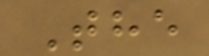The
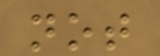not
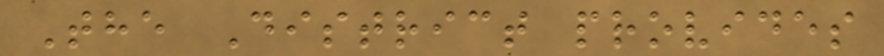The District provides
